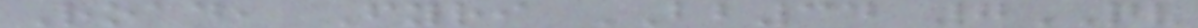Road, Fyri BB34 7QV
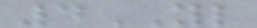4YL
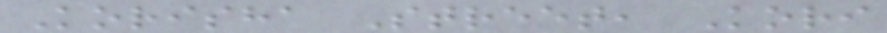Korisha Street, Kori
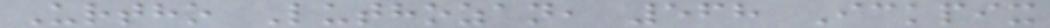Urtho Luthozan, 568 Ickpix
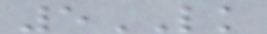5LK
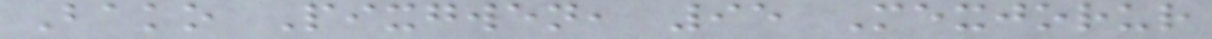Bako Pixgwen, 95 Mexjorur
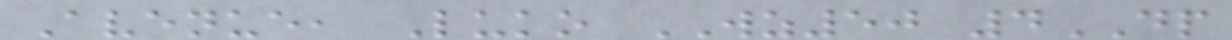Avenue, Luko WZ50 4DP
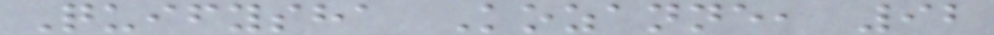Quifysha Kozanne, 92
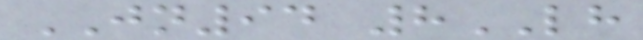JN94 8LH
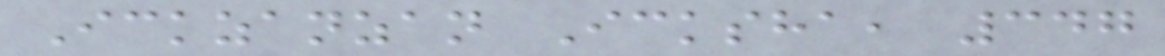Ickzanzan Icksha, 347
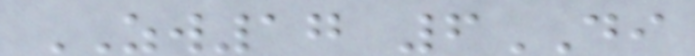ZW17 6DI
